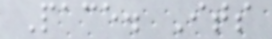Pace. Its
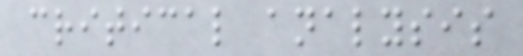critical analysis
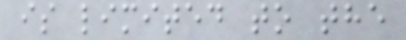is limited to the
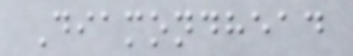Diamondhead
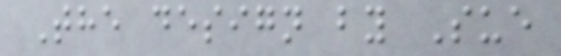The design by Sue
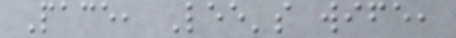Pace, Lee's wife,
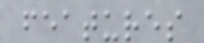features
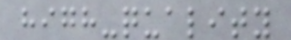high-quality
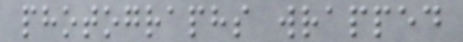photographs wrapped
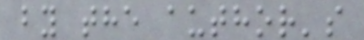by the author's
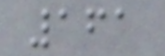161
